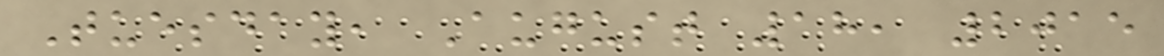Tuesday, August 18, 2015
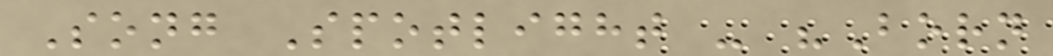Song Spotlight - "Born
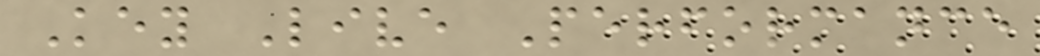Key Live Performance
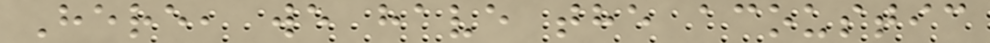Here, we have the acoustic
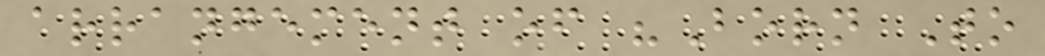arrangement of "Born To
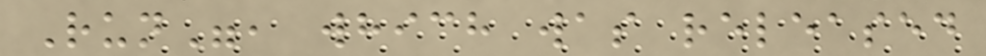Run", which was released
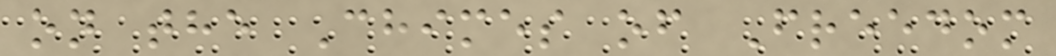on the Chimes of Freedom
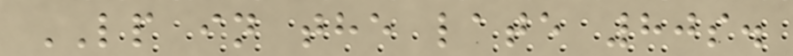LP in the late 80s.
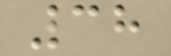38
